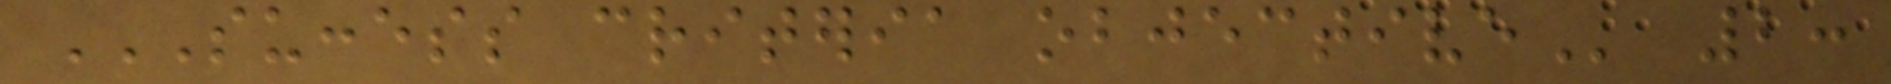SUCCESS CRITERIA OBJECTIVE 2:
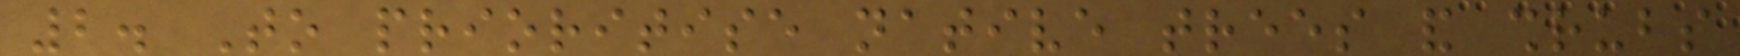2. To prioritise native trees and shrubs
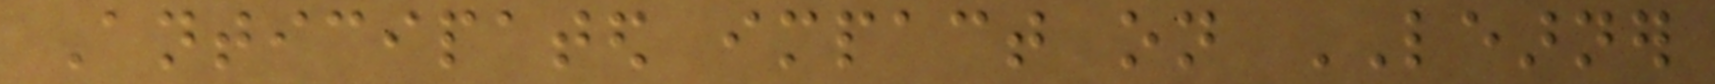Anticipated impact on LEARNER
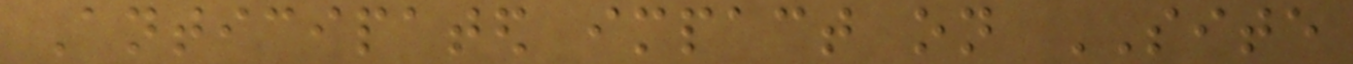Anticipated impact on SITE
